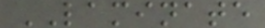LAMINATE
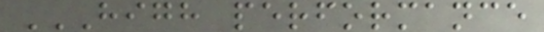HIGH PERFORMANCE
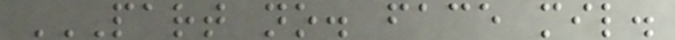PART NO. FACE MIL.
